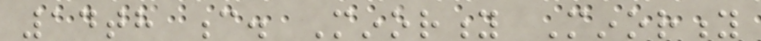14th c. Minority Minority
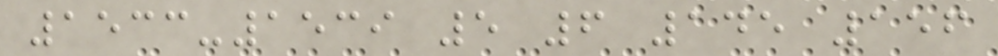1533-1539 5 6 145 156
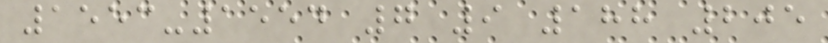1553-1554 7 9 188 205
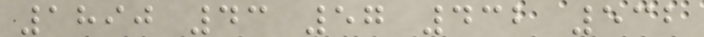1890 43 57 432 532
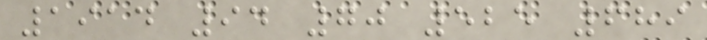1914 94 70 525 689
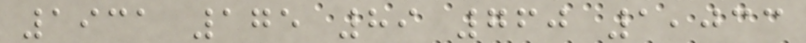1931 175 89 760 1,033
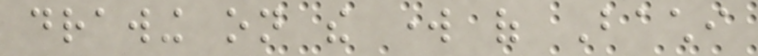drawing on the work of Bachi
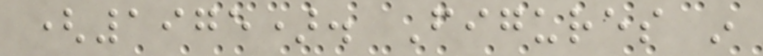(1975). Figures in
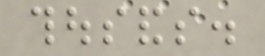thousands.
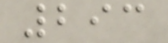293
